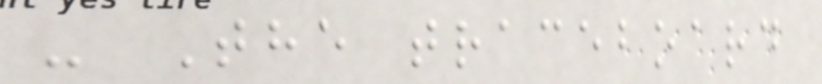- The traceboard
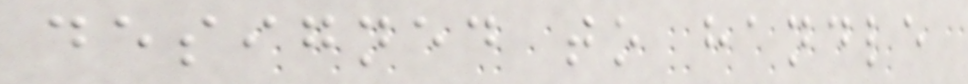designed to handle
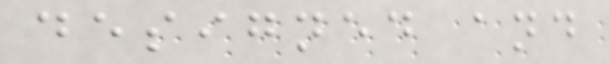designed and
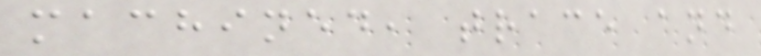machined, trace and
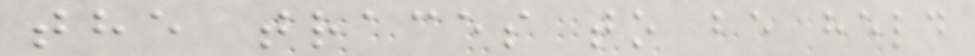the traces to be held
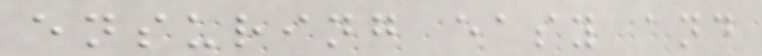ensuring easy and
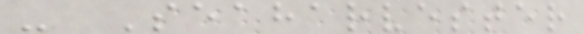- Seaharvester
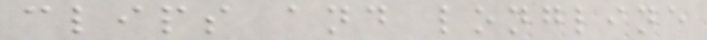clips and longline
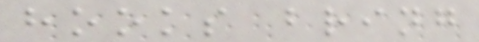hooks bring
